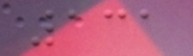131
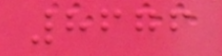8676
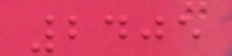2405
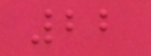22
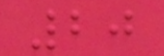20
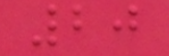20
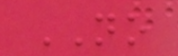NO
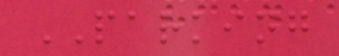PARKING
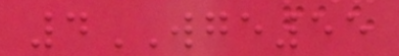4WGE55
